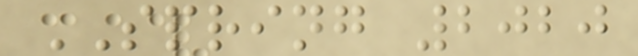SPRING 2020
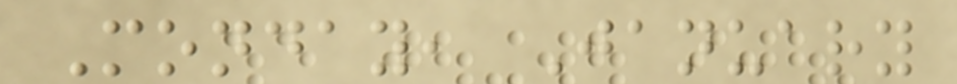Monday, January
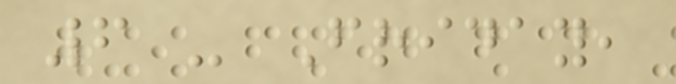6 - Friday,
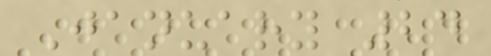January 24
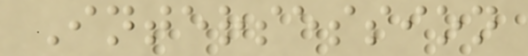Intersession
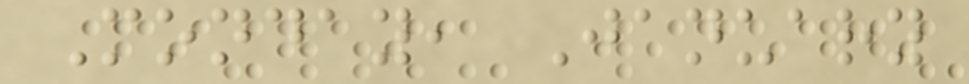Monday, January
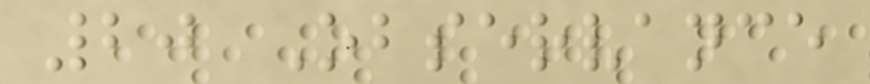20 Observance
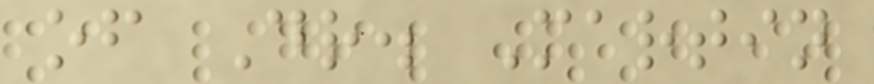of Dr. Martin
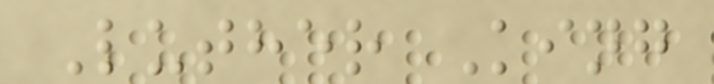Luther King
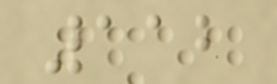112
